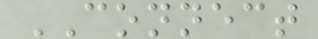CONNECT
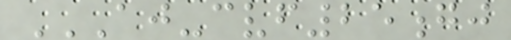AJ-CVF25GJ
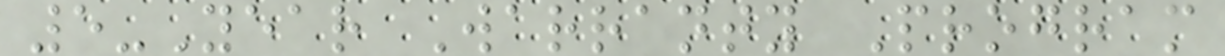5-Year Warranty Program
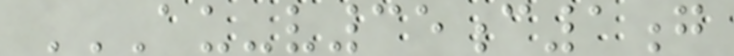AU-V35C1G
